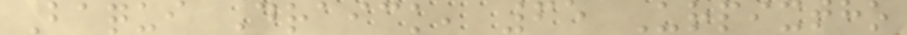Baqui Draick, 65 Urpixtho
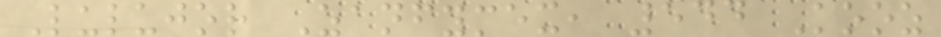Lulujor Zanfymex, 544 Kooz
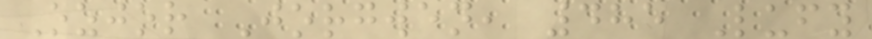Ozjor Jorgwen, 485 Lufy
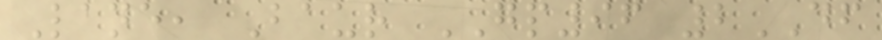Lane, Baur GP96 2DF
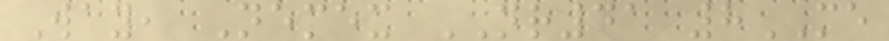Way, Nemex NR41 8ME
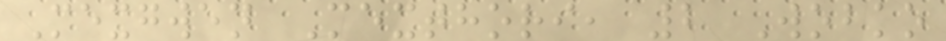Mexgwen Mexthori, 2 Wobko
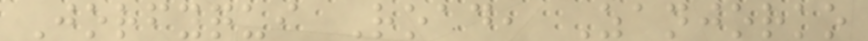Jorfyqui Road, Zanjorko
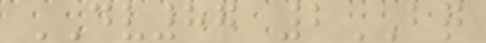DV87 2BQ
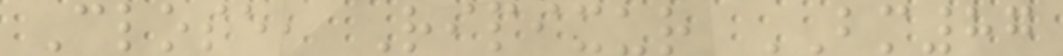Close, Ripixur BM87
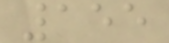155
